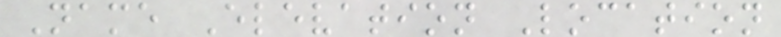Name Elevation Location
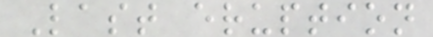Last eruption
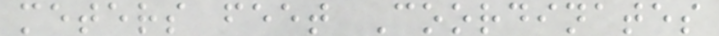meters feet Coordinates
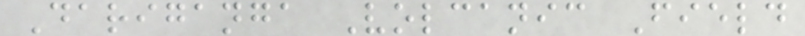Dariganga Volcanic Field
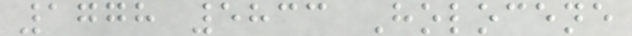1778 5833 Holocene
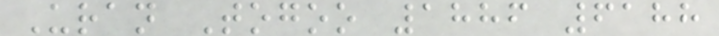Uran Togoo 1886 6188
